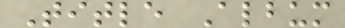Title Album
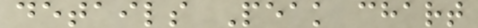details Peak chart
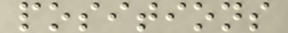positions
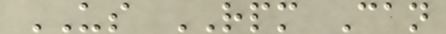US RPM Can
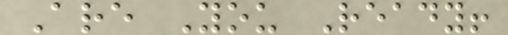Are You Ready!
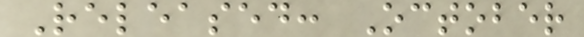Released: October
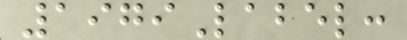1979Label:
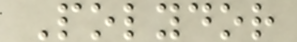Polydor
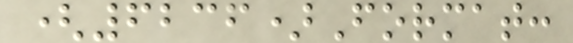(6236)Format:
